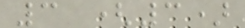3 (3)
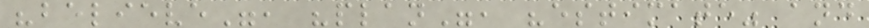"believe", "plan", "estimate" and
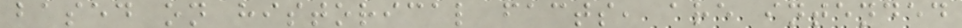based on historical facts, are intended
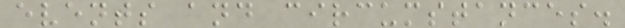events and circumstances.
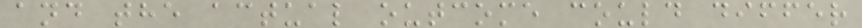and the actual outcome could differ
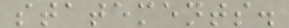statements.
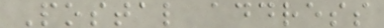Postal address
